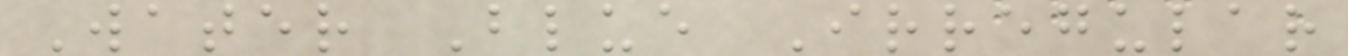Water Blue Irregular
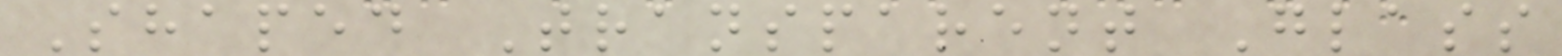Shaped Transparent Glass
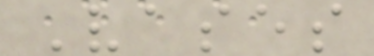Vases
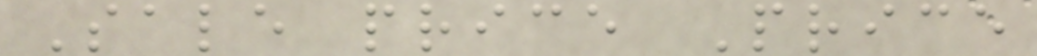Sale price Price
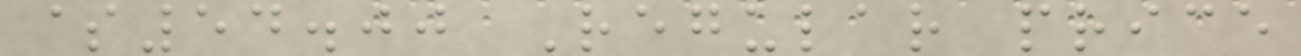$54.00 Regular price
